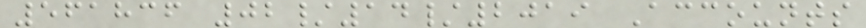561836 02/14/2019 Accounts
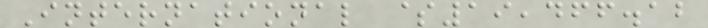International $19,466.12
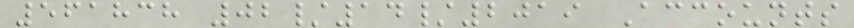561838 02/14/2019 Accounts
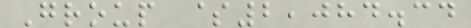Group $2,084.34
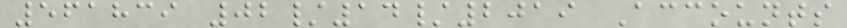561839 02/14/2019 Accounts
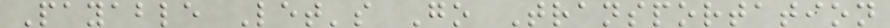Payable Let's Go Transportation
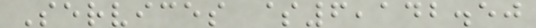Services $6,142.50
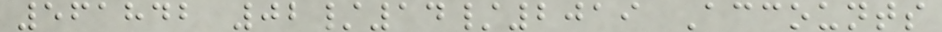561842 02/14/2019 Accounts
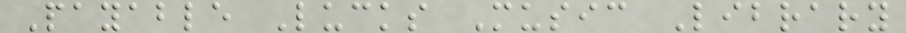Payable Lucks Music Library
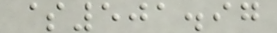$501.97
